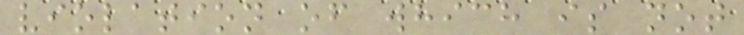violation of which is not
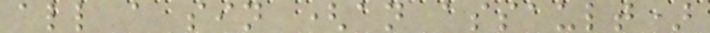all a sin (an assault)
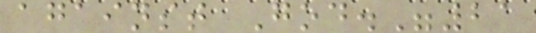against God."21
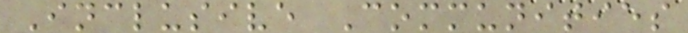Inclusive Communities
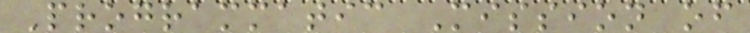Programmatic Mission of
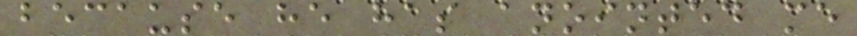because he has anointed me
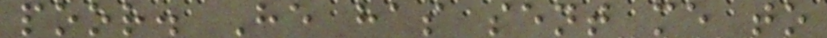poor. He has sent me to
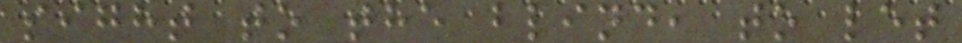sight to the blind, to let
